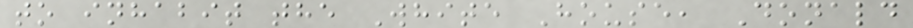to inhabit the White House, Donald
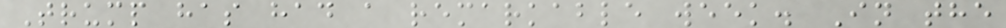Trump has had a remarkable week. In the
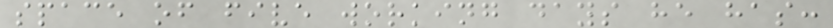space of five working days he has:
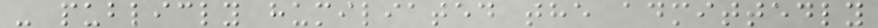- publicly humiliated the admittedly
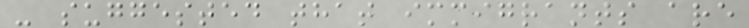- suggested that immigrants are
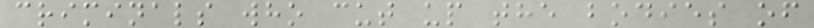criminals who cut up the bodies of
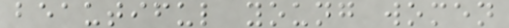beautiful young women
